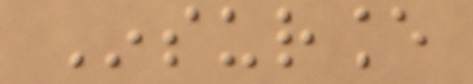Insurance
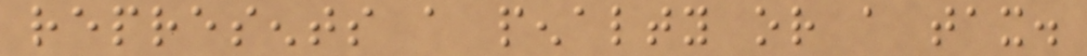represents a penalty or a tax.
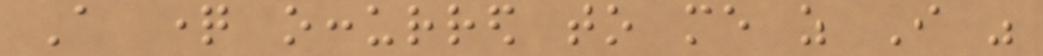A question occurred to me as I was
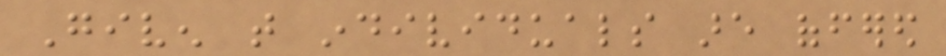Given that individuals are offered
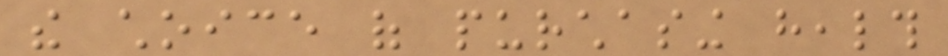the choice of purchasing health
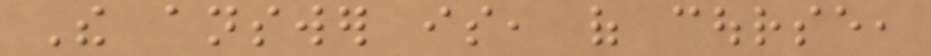The answer is, of course,
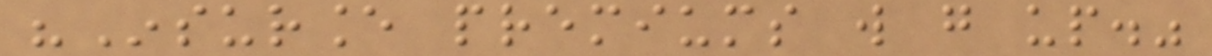"Insurance premiums will go up."
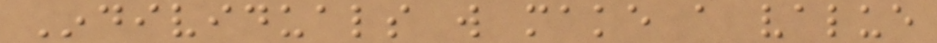Individuals will make a value
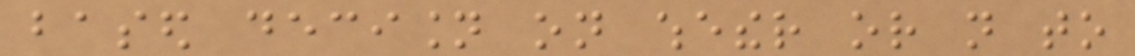based decision on whether or not to
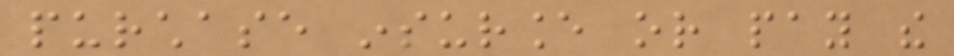purchase insurance or pay the
